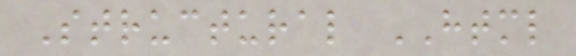Structural HTML
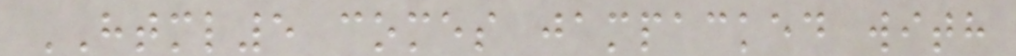HTML5 comes jampacked with
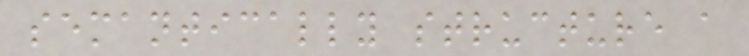semantically structure a
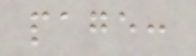page:
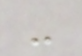-
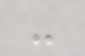-
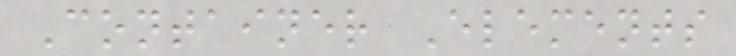Container Elements
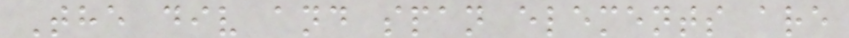The div and span elements are
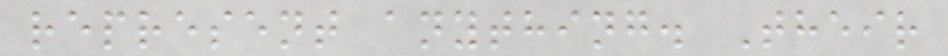represent anything. Their
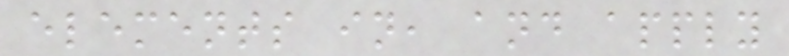elements in, and apply
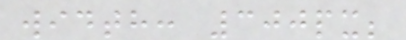width: 300px;
